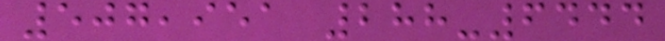507,951 288-6444
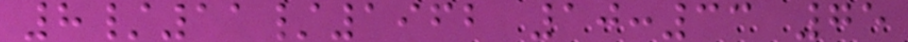8/11/1962 10:33 75
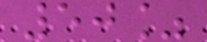50%
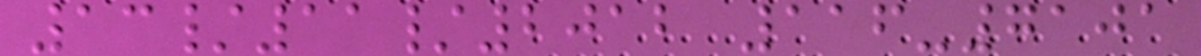13/11/2012 116-7101
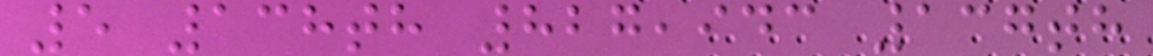5 138th 827,943 137th
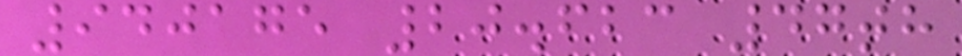940175 20.623 47th
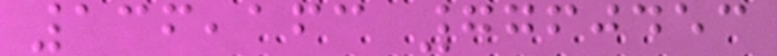136,163 7760453
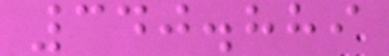340.889
